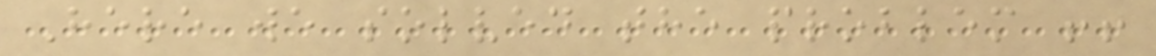Here we solved the problem !!
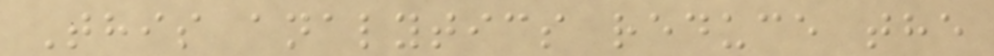This analytics reduce the
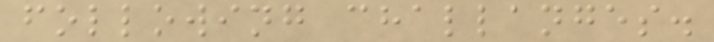following challanges.
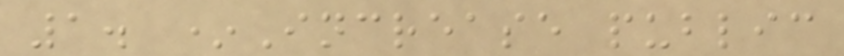1. *Increase public
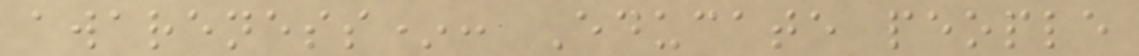awareness*: Educate people
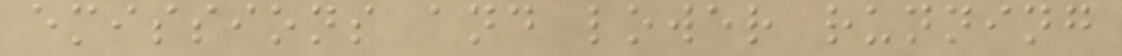emissions and lower running
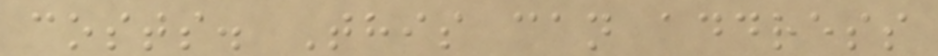costs. This can address
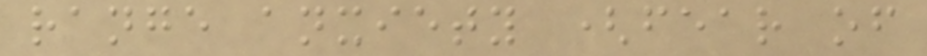range anxiety (fear of
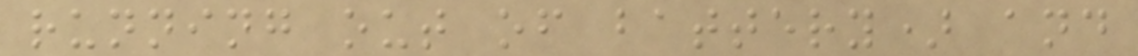running out of battery) and
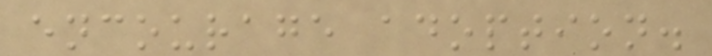encourage adoption.
